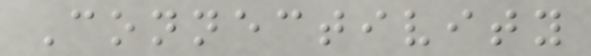Connectivity
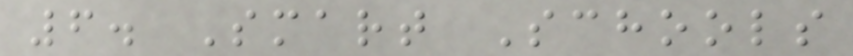6. Smart Schools
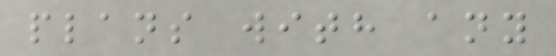plans with any
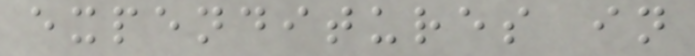expenditures in
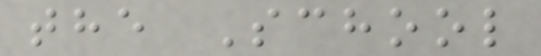the School
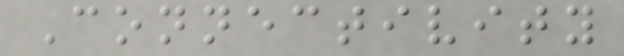Connectivity
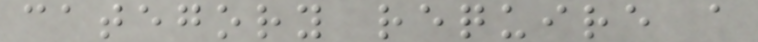category require a
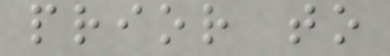prior to
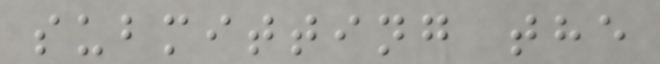submitting the
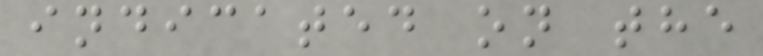indicated on the
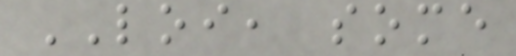LOI, some
